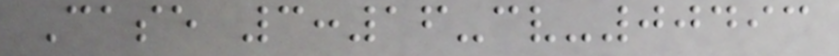Case 3:16-cv-00493
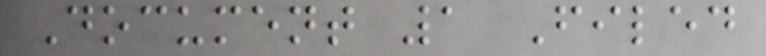Document 1 Filed
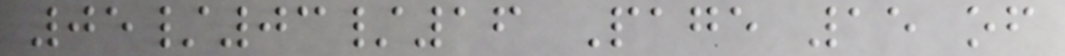05/03/16 Page 15 of
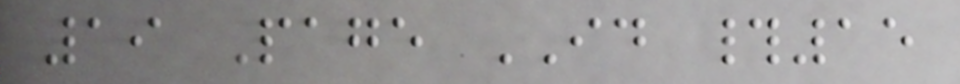19 Page ID #15
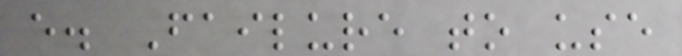e. Failure to use
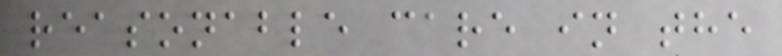reasonable care in the
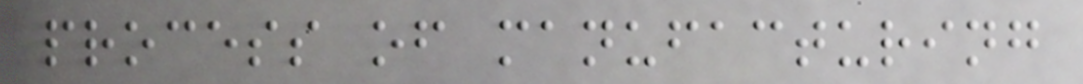process of manufacturing
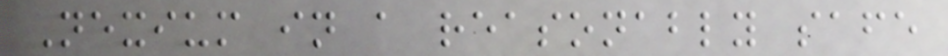Nexium in a reasonably safe
